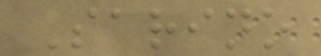Sarino
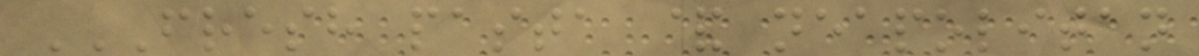FRESH PASTA & NEAPOLITAN
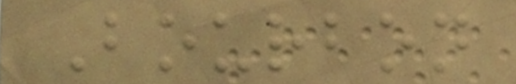Bourbon
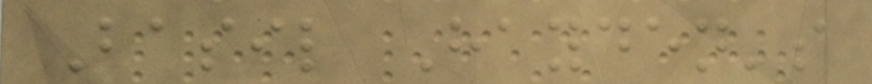Basil Hayden's
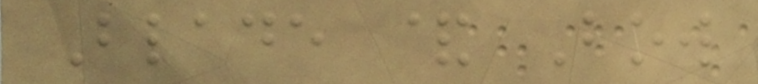Blade & Bow
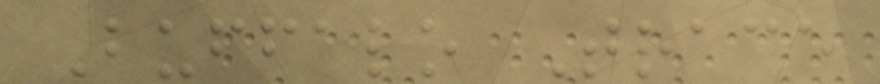Buffalo Trace
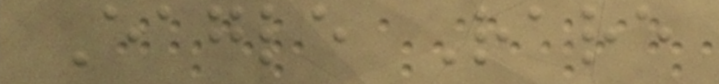Eagle Rare
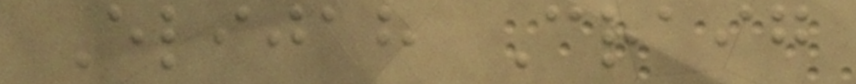Elijah Craig
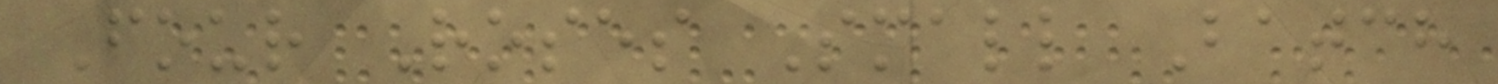Four Roses Small Batch
